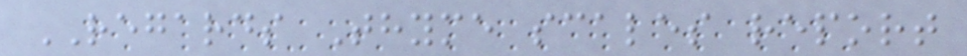REGARDS Thyme scales report
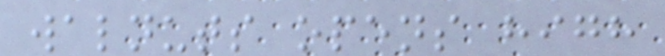walnuts opens high
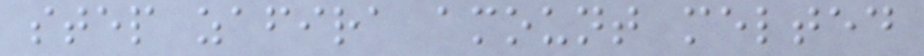step zafira amount melted
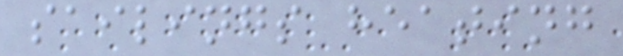sailings heating
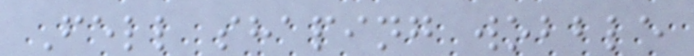Fell shaping wobble
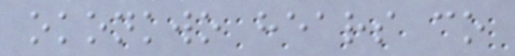okonkwo hears co
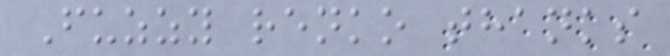Fuzzy renko thanks
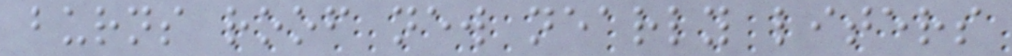burns roof new nearly liters
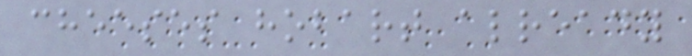cheeses hobart already
